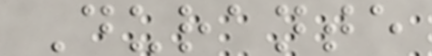Durante
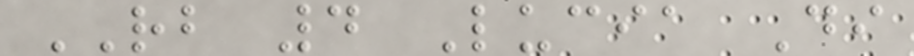RB 4 Lucia Di
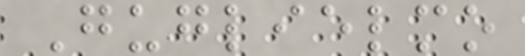Guglielmo
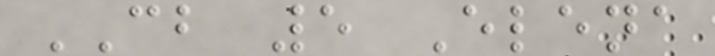CB 5 Elena
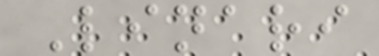Linari
